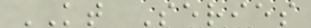KT Series
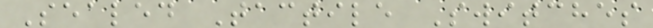Sealed Tactile Switches
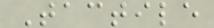Tactile
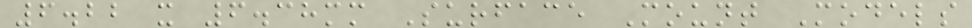6.22 x 6.38mm Surface Mount Models
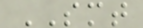SMT
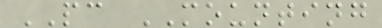PC MOUNTING
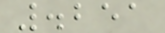.251
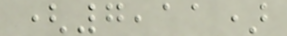(7,11)
